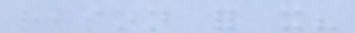reason for it?
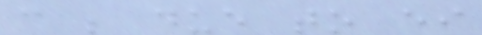can be due to either
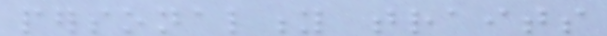personality traits
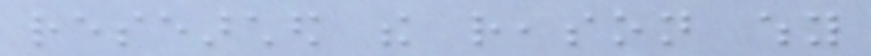researched the reason why
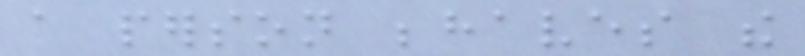a person behaves the
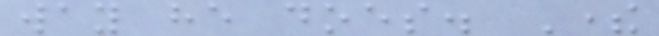way he does. There
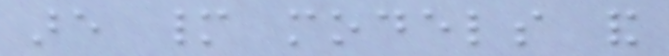are many models and
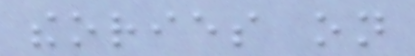theories on
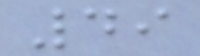49
